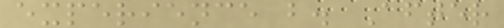experience b. After
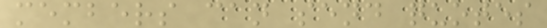members can send quotes
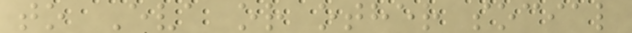to Eva or other social
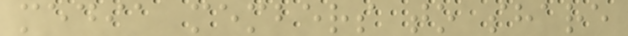media members to share
